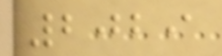2029
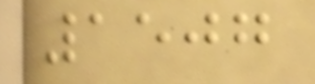1507
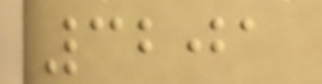3201
